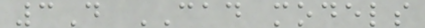3D CAD models
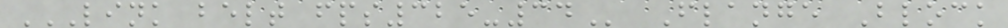LINK BELT FPS325-34 Flange Block
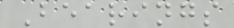Bearings
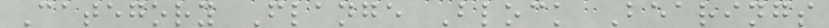Category Flange Block Bearings
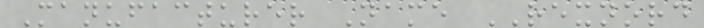Manufacturer Name REXNORD
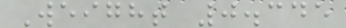Weight 0.345
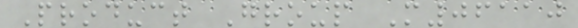Product Group M06110
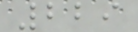229
